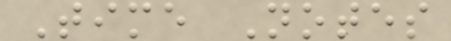Time Notes
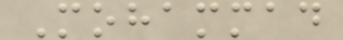Mohammad
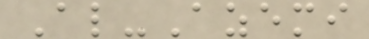Al-Azemi
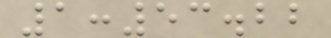1:53.22
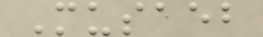Musaeb
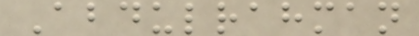Abdulrahman
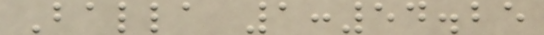Balla 1:54.25
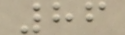86
